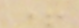+
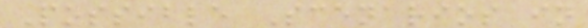Possible Scenarios in
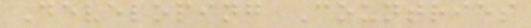Developing Countries
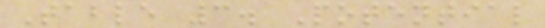Table 3. Potential
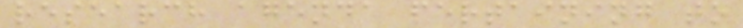research agenda pertaining to
